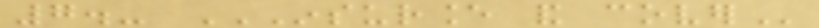7.- INSURANCE AND COVER
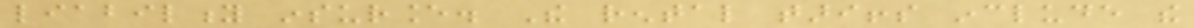liability insurance. The rental tariffs include the
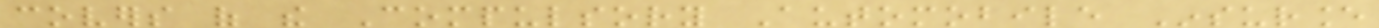covers of the Compulsory Automobile Insurance
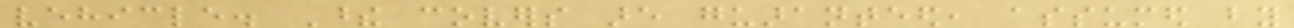vehicle. These covers are guaranteed, assumed by
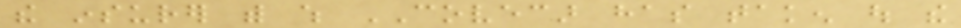the insurer with which COVECAR has taken out the
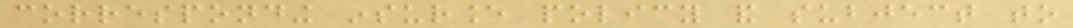corresponding insurance policy and subject to
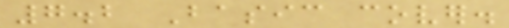7.2 Basic cover.
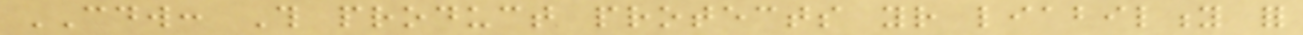CDW: This product protects your liability for
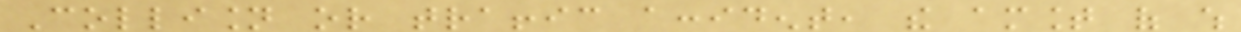Collision or traffic accident, the amount of which
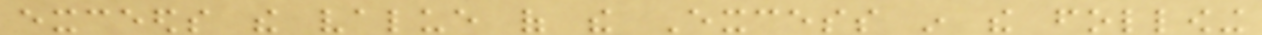exceeds the value of the Excess in the following
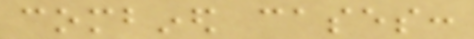combined cases:
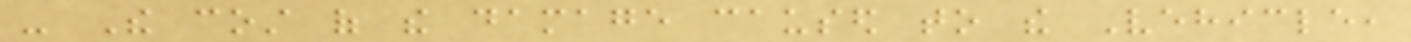- The cost of the damage caused to the Vehicle,
